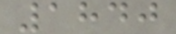1840
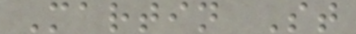Martin St
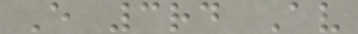E 3rd Av
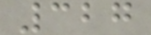327
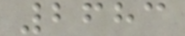2683
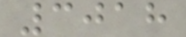3018
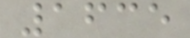1635
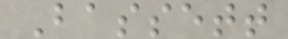Bassett
